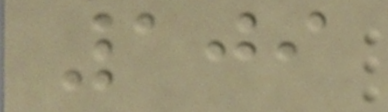109
